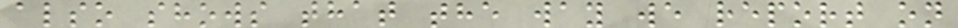also shows that the way we report on
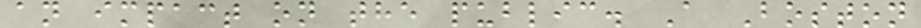an impact on the public. A Boston
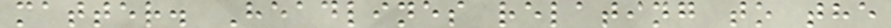matter. Headlines relating to the
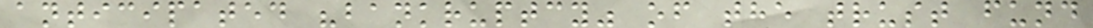anticipated "bankruptcy" of the trust fund
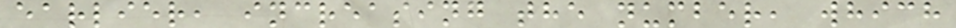earlier, increasing the number, which
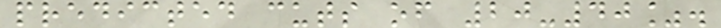predicted cuts of 20-40%.
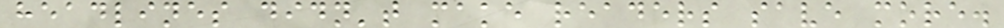headlines didn't make readers save more.
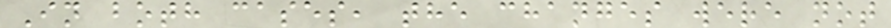In both cases, the changes were not
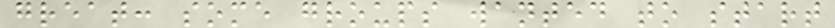great: some groups wanted to start
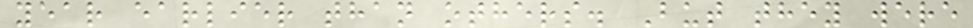year earlier than others. But they were
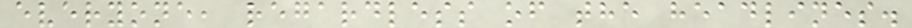everyone, regardless of the headlines.
